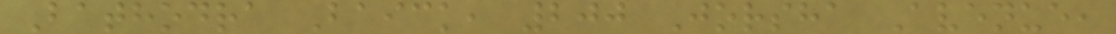Bathodra Baick, 200 Jorsha Avenue,
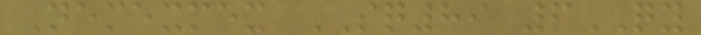Nemexmex SQ89 6QY
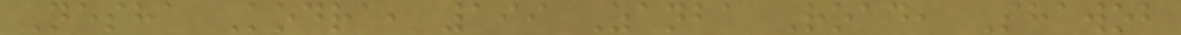Nesha Kodra, 199 Zanba Road, Shawob
